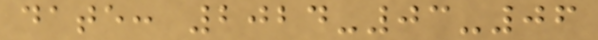date: 2024-03-06
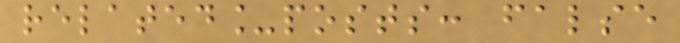related_posts: false
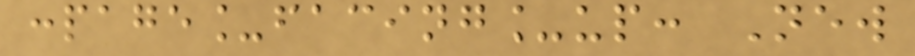:page_facing_up: New
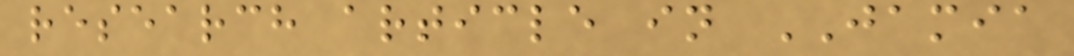research article in JAMIA
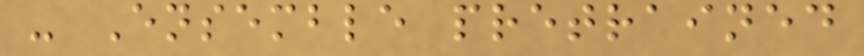- Ensemble pretrained
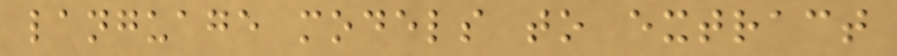language models to extract
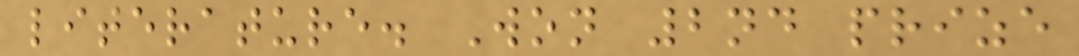literature. Won 2nd prize
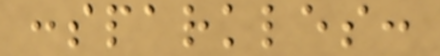:sparkles:
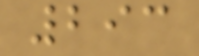293
